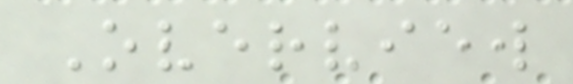Overview
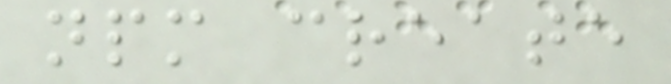npm create
